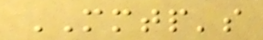MMTP's
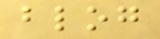blog
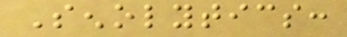Senolytics:
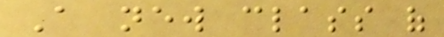A new class of
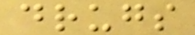drugs
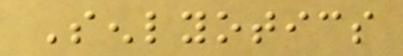Senlyotics
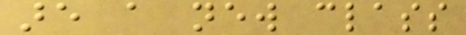are a new class
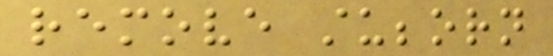remove stubborn
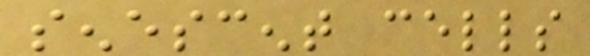senescent cells
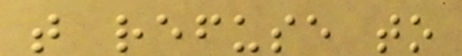that refuse to
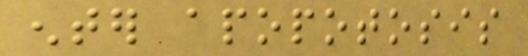enter apopotosis
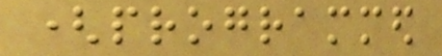(programmed
